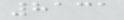8131
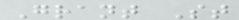Grant St
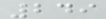249
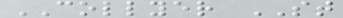COLLYER ST
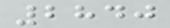2840
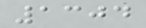1304
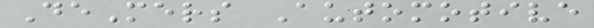DeMers Automotive
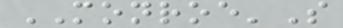MONROE'S
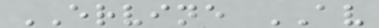ERVINE AV
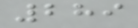289
